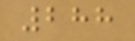288
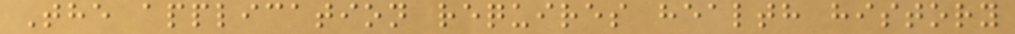The application requires health history
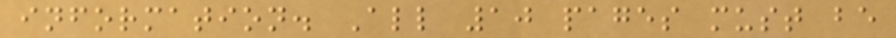information. All 10 pages must be
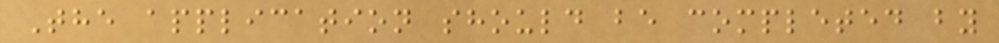The application should be completed by
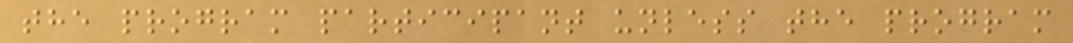the program participant unless the program
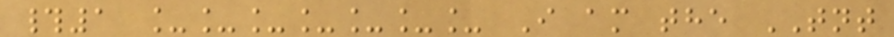#1 _______ I am the TNT
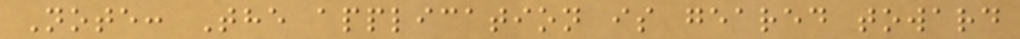Note: The application is geared toward
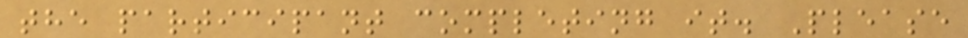the participant completing it. Please
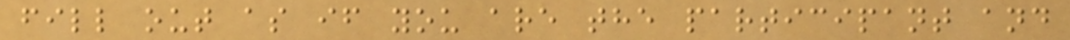fill out as if you are the participant and
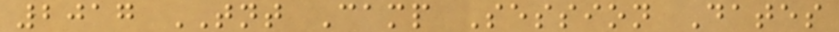2017 TNT Camp Session Dates
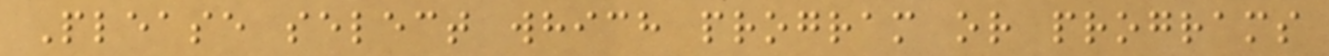Please select which program or programs
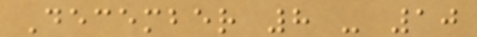December 8 - 10
